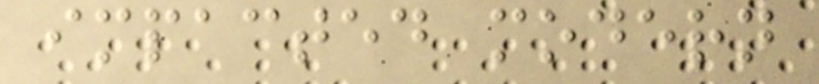impacted modern
